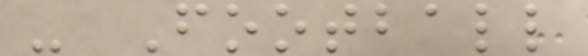- Football
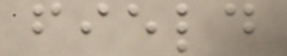field
